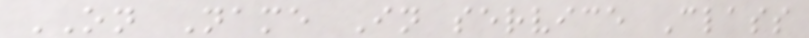ON Name In service Class
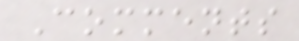Comments
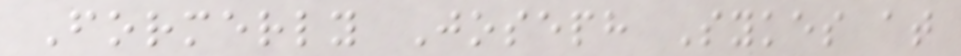Formerly Joseph Sykes at
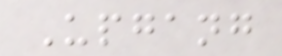Upgang
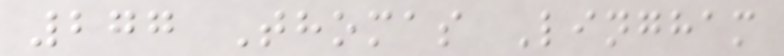277 Thomas Lingham
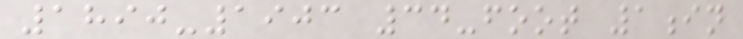1890-1903 34-foot 1in
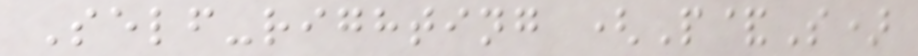Self-righting (P&S)
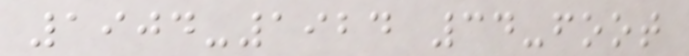1904-1924 34-foot
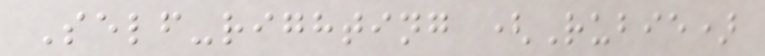Self-righting (Rubie)
